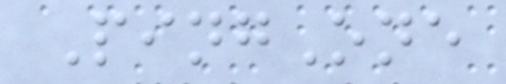PingOne
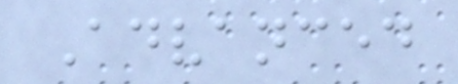Advanced
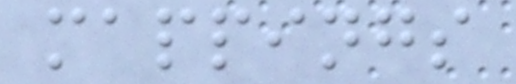mappings
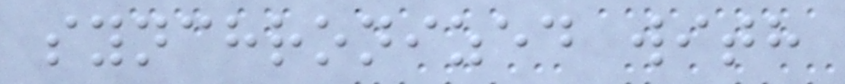synchronized with
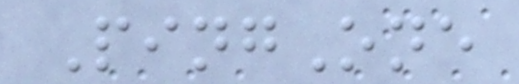PingOne
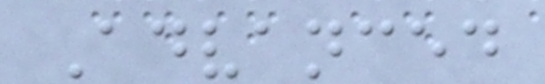Advanced
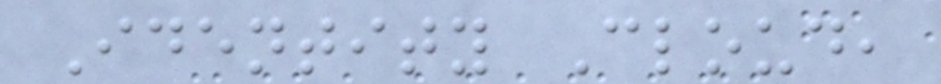Identity Cloud,
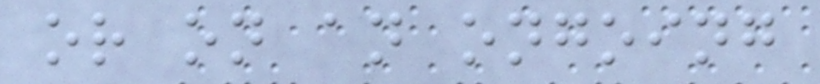or on an ongoing
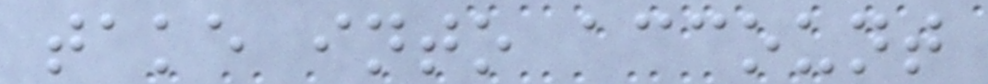take into account
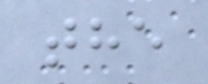the
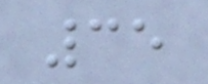35
